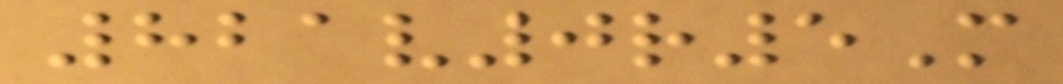821v0r5M
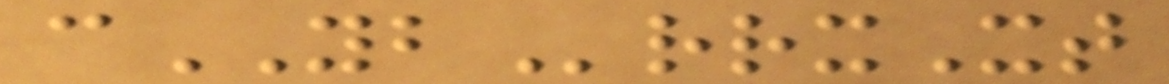cYBrrxXt
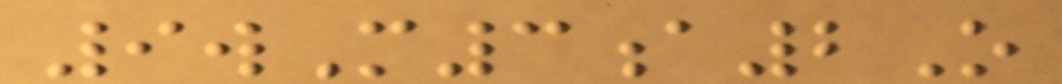9wM3a2O
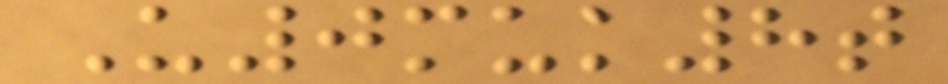U0muk8t
